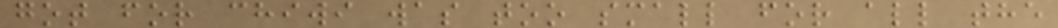got for chiwi was too small for all the
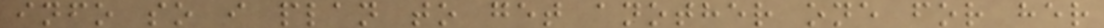info so i plan to get another one for her
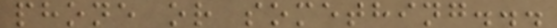phone or something...
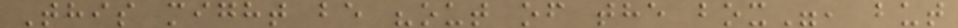This might be "out of the box", but
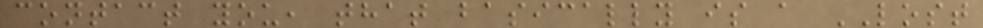contact you, that basically is a LOST
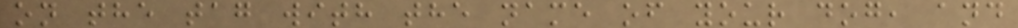on the tag with the name of your dog, and
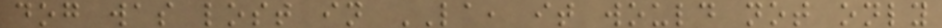dog was lost in LA, it would not only
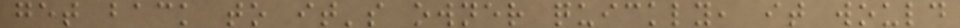get back to it's owner quickly, it would
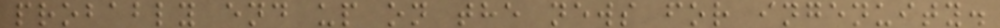probably end up on the news for ingenuity.
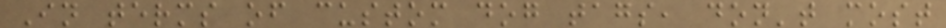In terms of custom dog tags, don't most
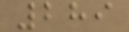289
